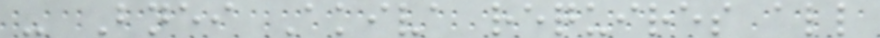- Bnei Akiva requires all
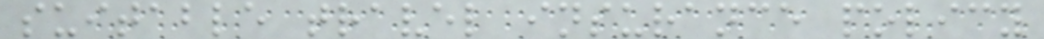suitable travel insurance policy
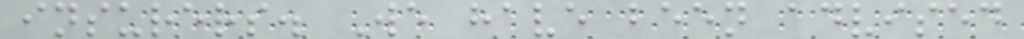insurers. We have been advised
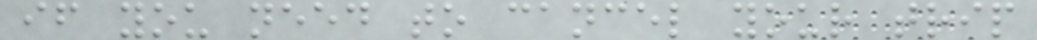if you need to cancel your trip
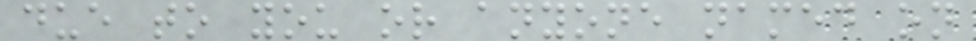due to you or anyone named on
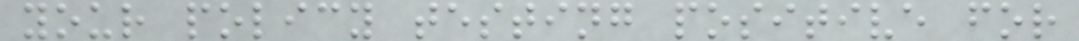your policy testing positive for
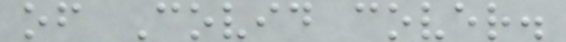of Covid cover.
